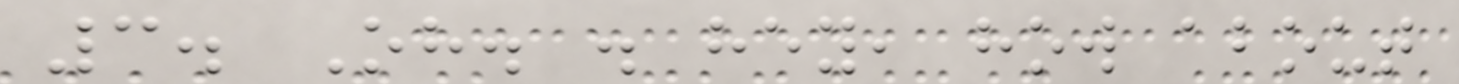3. Oh. . hey, how about
